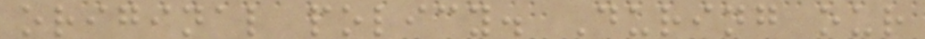original policy. During our
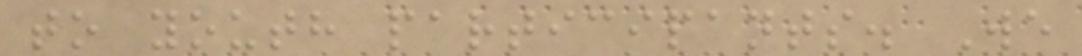to youth participants. We
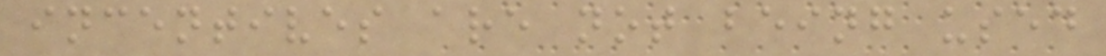incentives are not being used
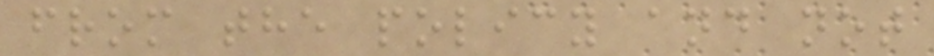from the policy and not
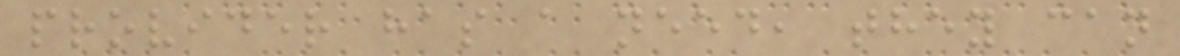provider has a need, they can
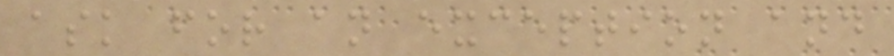ask for an exception and
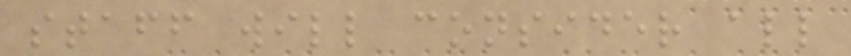staff will consider all
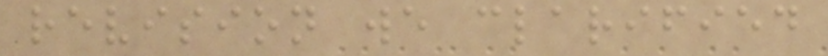revision we clarified
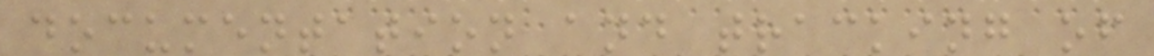documentation and tracking of
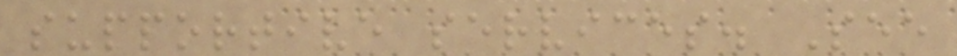supportive services. See
